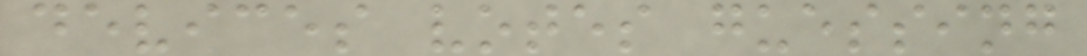devices votes guessing
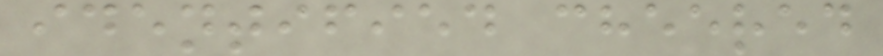identified cheered
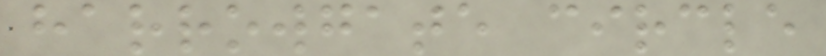harrowgate circle
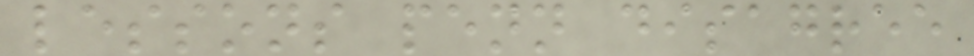lessons penn disagree
